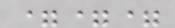===
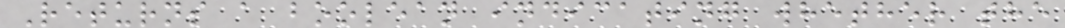Returns a boolean indicating whether the
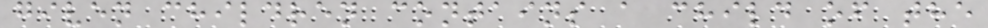given children contains a child of the
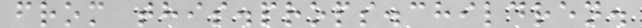from this.props.children.
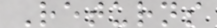Returns
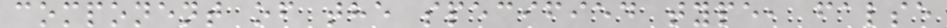component of the specified type, false
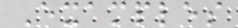Examples
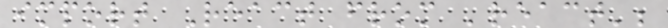import React from 'react';
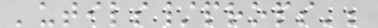'utils/props';
